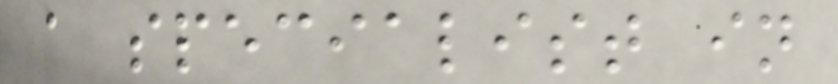a specialist in
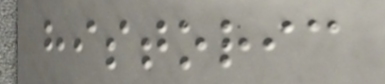historic
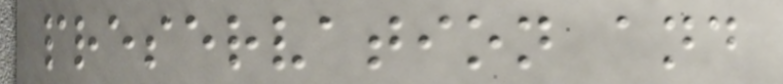preservation and
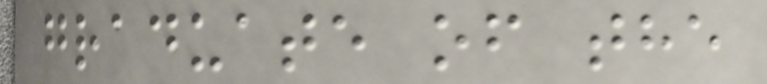graduate of the
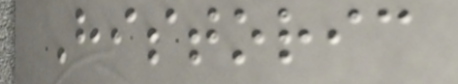Historic
